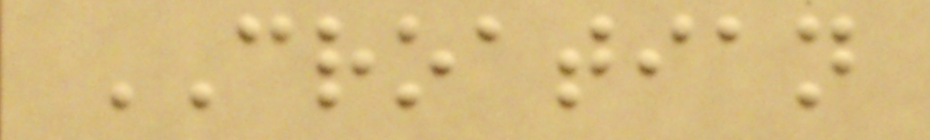CROATIAN
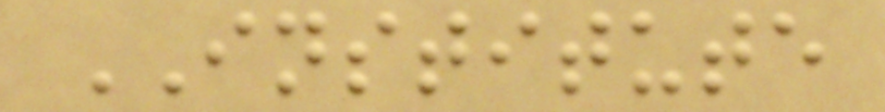INSTITUTE
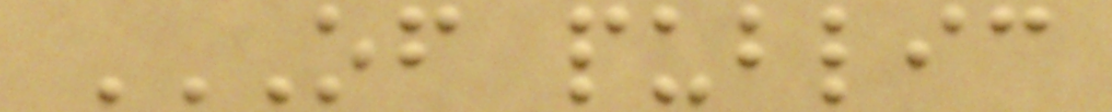OF PUBLIC
